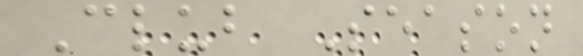Club Season
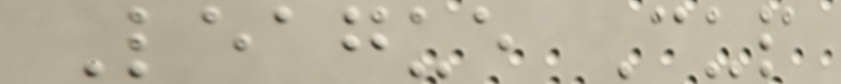League Cup
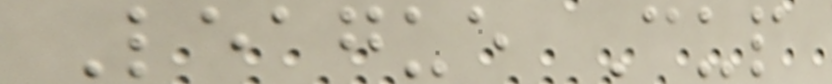League Cup
